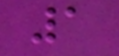1
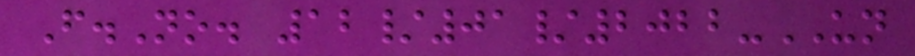F.No. 12/01/2022-UN
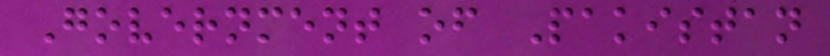Government of Pakistan
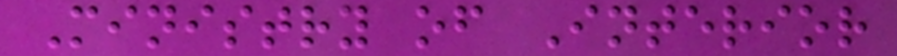Ministry of Interior
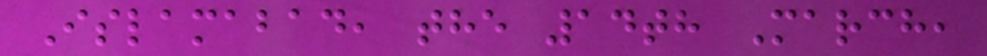Islamabad, the 14th March,
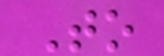To
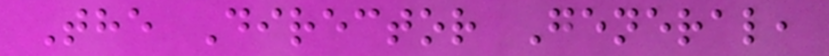The Director General,
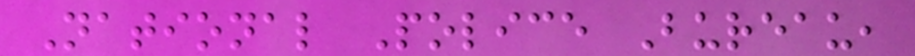National Police Bureau,
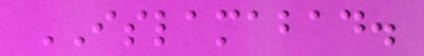ISLAMABAD.
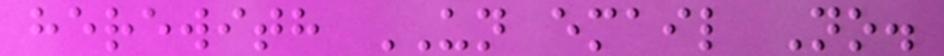herewith UN email No.
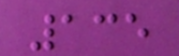135
